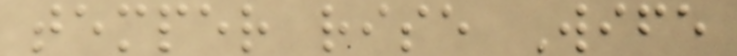temper rise Wife
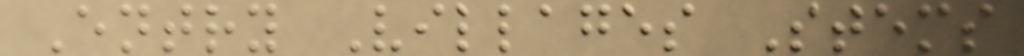Entry Villages Stems
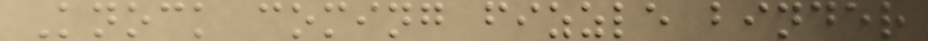Knock coming fizzle binder
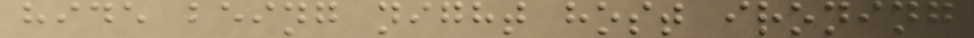hide being night host ironing
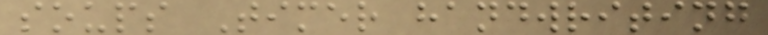soups Timer handwriting
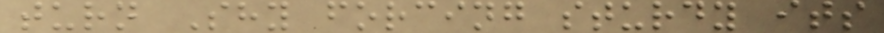turn Shy forcing sturdy its
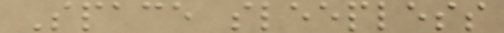Space sleepless
